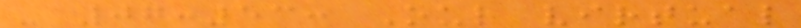- 07:53: Our virtual
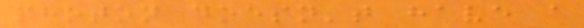photon doesn't have a
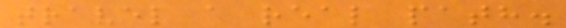travel a real path.
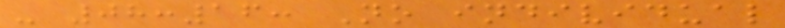- 08:16: No individual
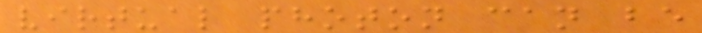virtual photon can be
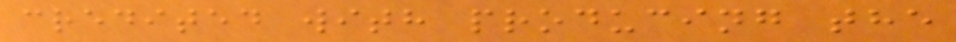credited with producing the
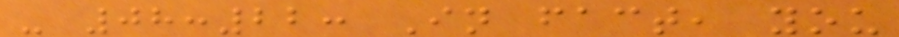- 08:22: In fact, you
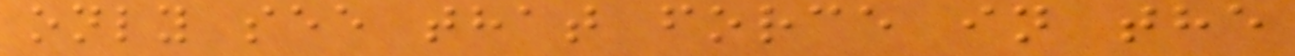only see that force in the
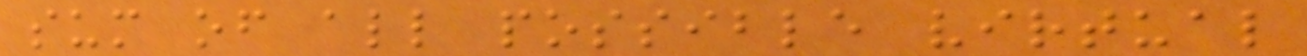sum of all possible virtual
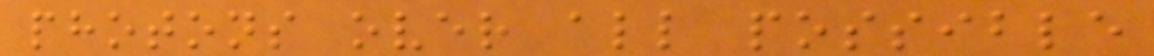photons over all possible
